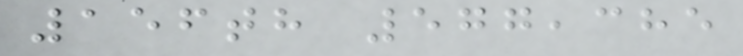156th 577,385
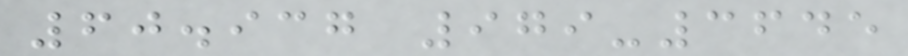60.937 979-3645
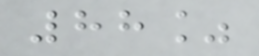88%
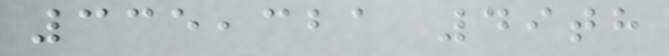335,321 49th
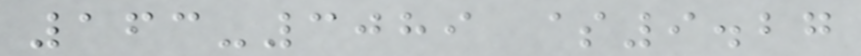163-3089 $9.27
